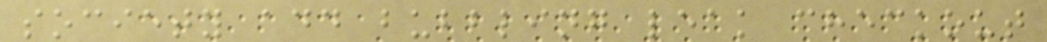society add bubbling leak checkout
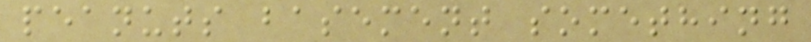peanuts basement something
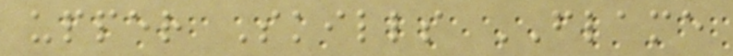upper Skills FLAME
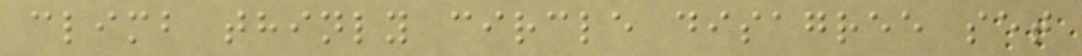climb thinly circle disagree set
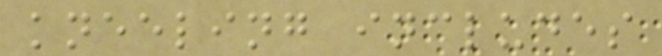kneeling includes
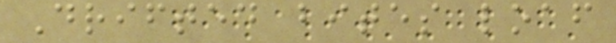Drifted bites loaf
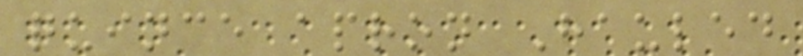quince apron Hauled
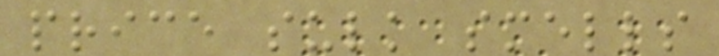price sulk smells
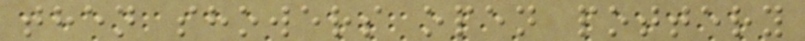then showers open pottery
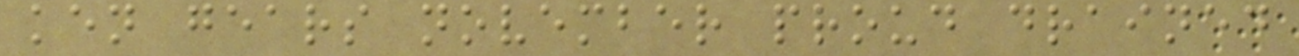ken gears november proud drained
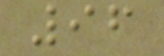96
